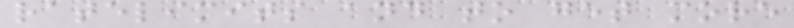ratelimits and to get more
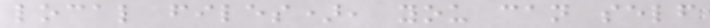local files), you can self
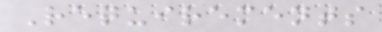Requirements
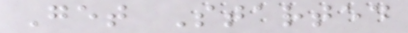Get Started
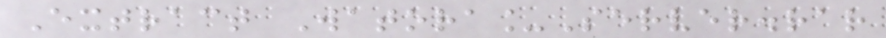Extract Watora_Server.rar
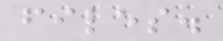files.
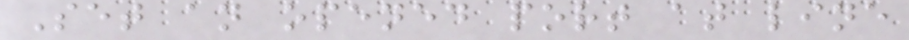Set an opened port at line
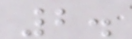2.
